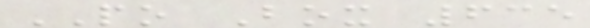PO Box 635
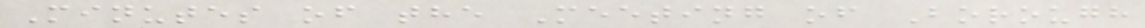Minutes of the Meeting of Borough
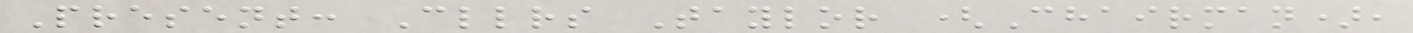Present: Cllrs Taylor (Chairman),
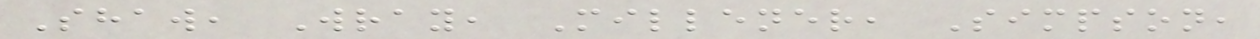Shaw, Wray, Millener, Simpson,
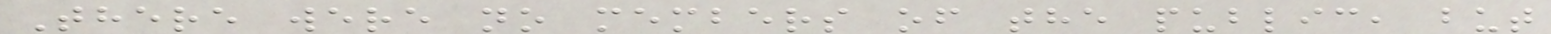There were no members of the public, but
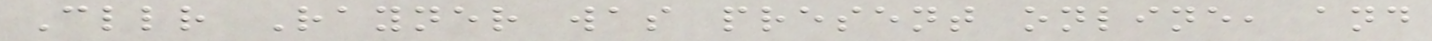Cllr Rayner was present online, and
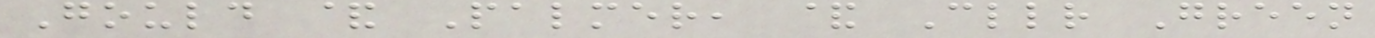Gould & Palmer, & Cllr Green
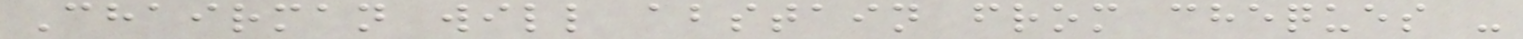Chairman will abstain from cheques -
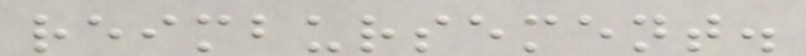reimbursement.
